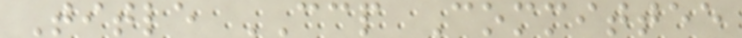Title CCP Committee
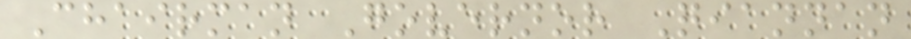Chairman Governor Qiannan
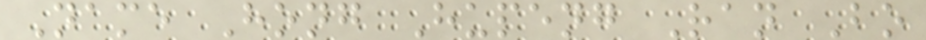Name Hong Hupeng Ran Bo
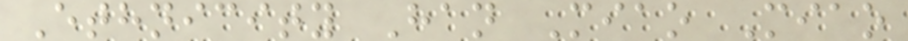Ethnicity Han Miao Miao
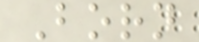Born
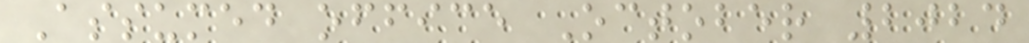Assumed office October 2024
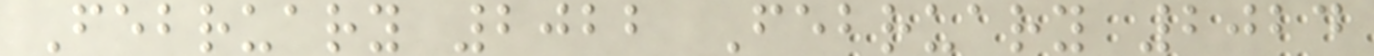February 2022 February 2024
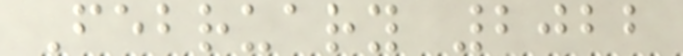February 2022
